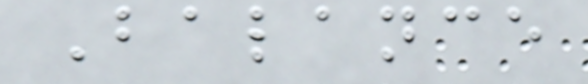Balance
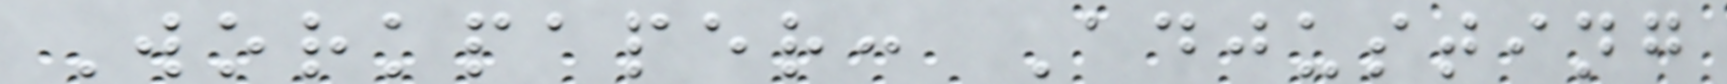Workpaper: Adjusting
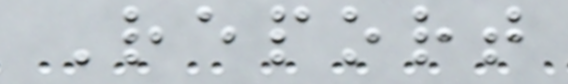Report
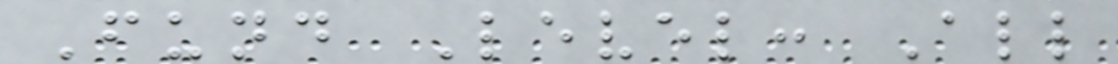Fund Level: All
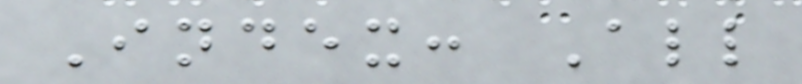Index: All
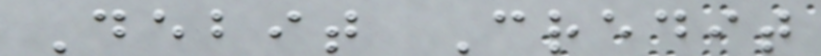Debit Credit
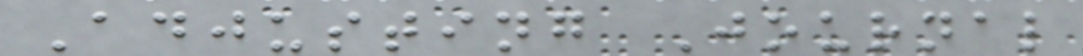Adjusting Journal
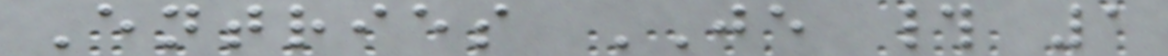Entries JE # 1
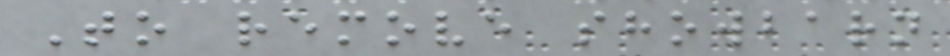To remove showbarn
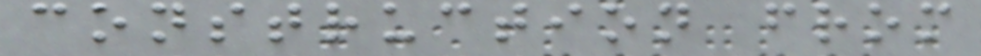construction from
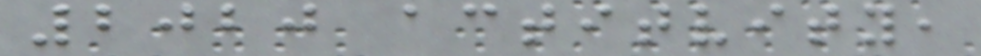2020 actitvity,
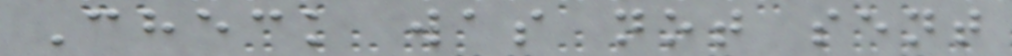Check was not sent
